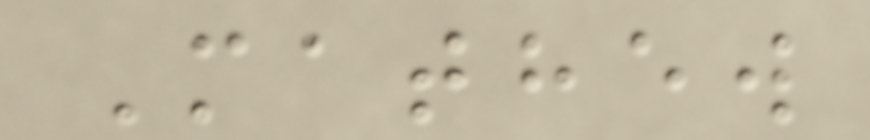Mathew
